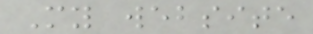My website
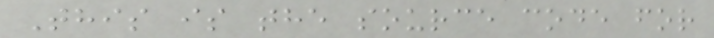This is the source code for
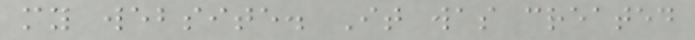my website. It was created
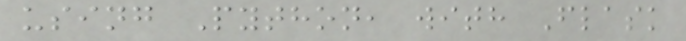using Python, with Flask
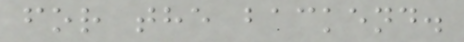for the backend.
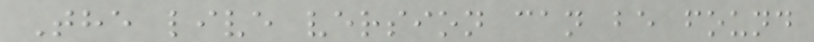The live version can be found
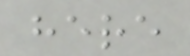here
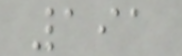191
